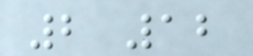2 12
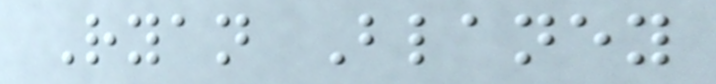Ryan Blaney
